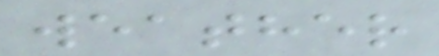weather
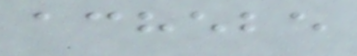achebe
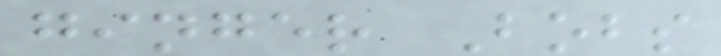ginger Bobs
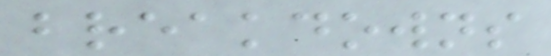breakdowns
